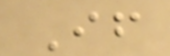If
